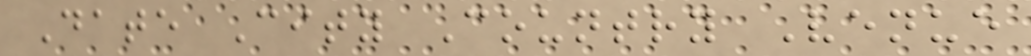Date City Country Venue
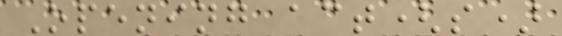Opening act(s)
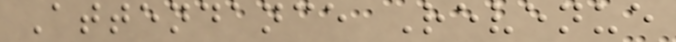Attendance Revenue
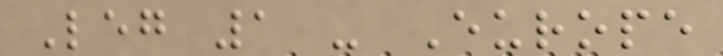Leg 1 - Europe
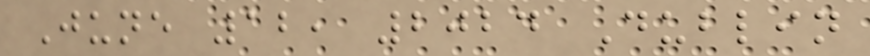June 12, 2024 Dublin
